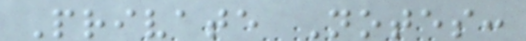Private Notes:
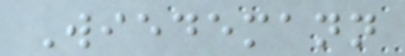Wiedemann
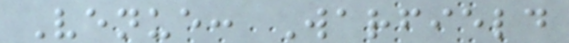Venue: Warfield
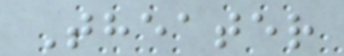Theater
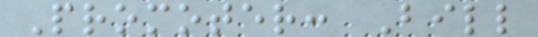Promoter: Bill
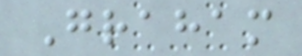Graham
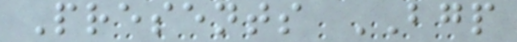Presents BGP
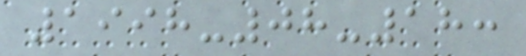1998-08-18:
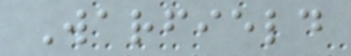Warfield
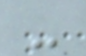-
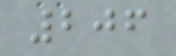206
